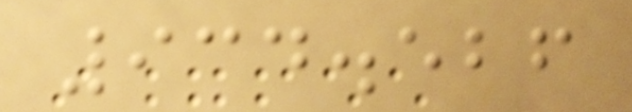934.526
